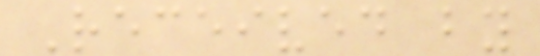Received by
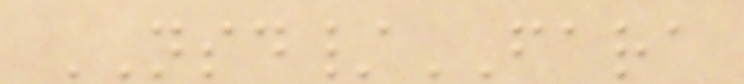NSD/FARA
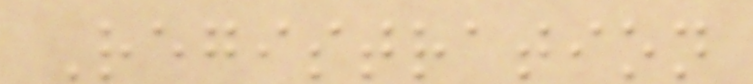Registration
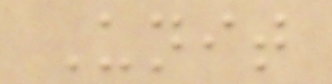Unit
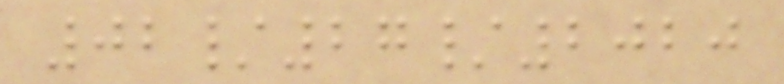02/27/2020
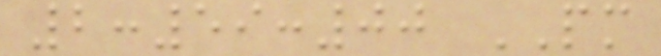2:59:00 PM
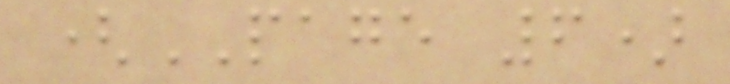(PAGE 6)
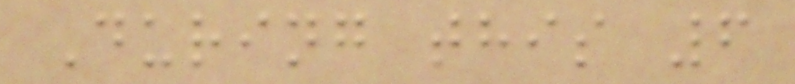During this 6
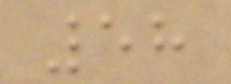58
